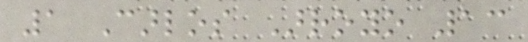1 Carlos Arroyo 13
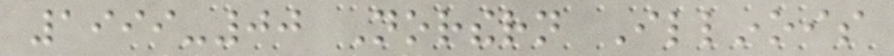1999-00 Northern Illinois
